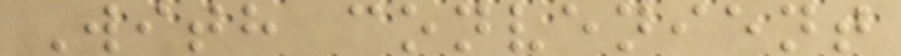With convenient
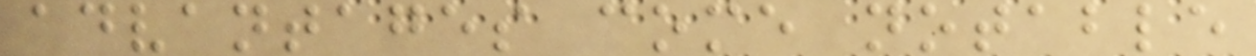advantages come notable
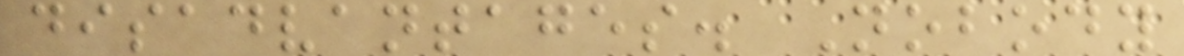disadvantages. Nobody
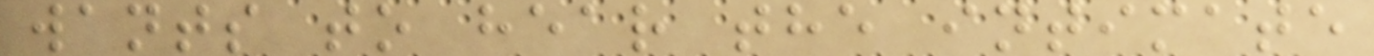wants to hear the intimate
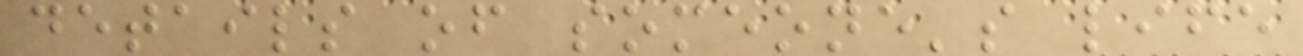details of someone's life
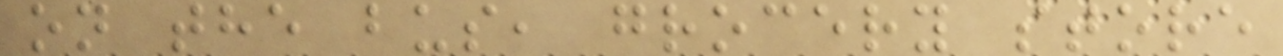on the bus, grocery store
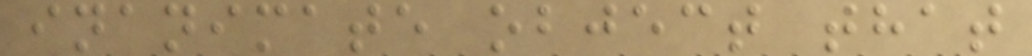inanimate object that
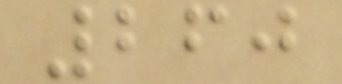260
